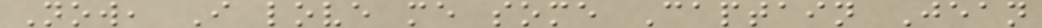Now, I love me some Captain Jean
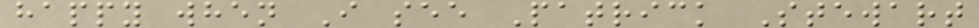happy when I see Patrick Stewart
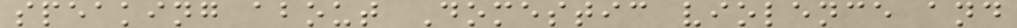speaking about Domestic violence and
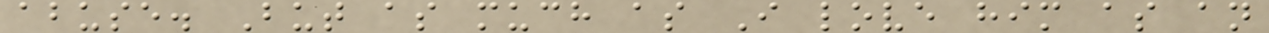abuse. But as much as I love him as an
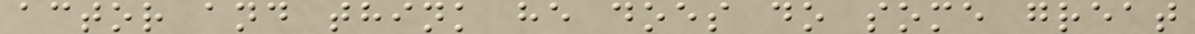actor and think he does do some great
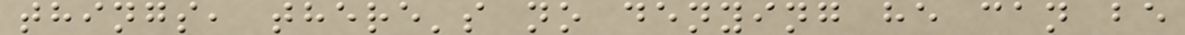things, there's no denying he can be
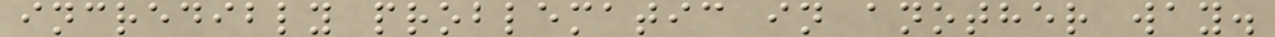incredibly problematic in another way.
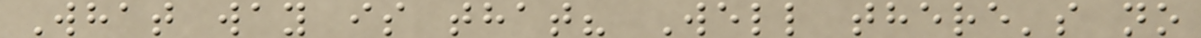What way is that? Well there's no
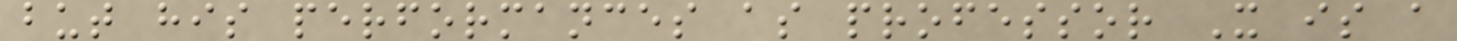but his performances as professor X is a
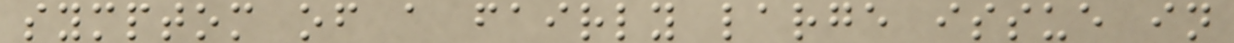symptom of a fairly large issue in
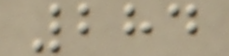284
